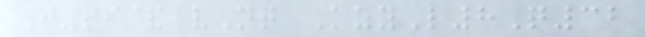J-si& vNq KzyL8Q32
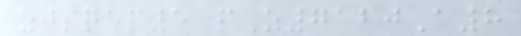zjsqep5 pZ7120A8
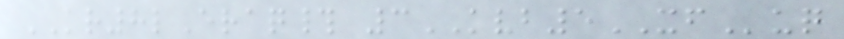KR8lEraq# 3KVB5XFuq
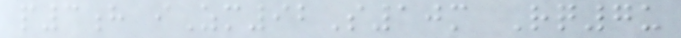p3h iZm92S10m Rq7u
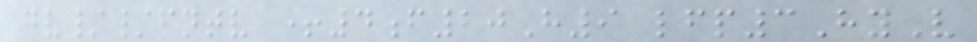gv//fntv +4f20H9 lfp3HyV
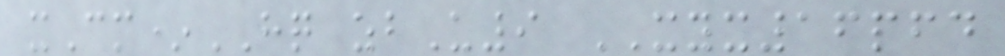xCm*HQ zbU9 XYX16pfd
